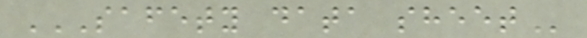SAFETY DATA SHEET
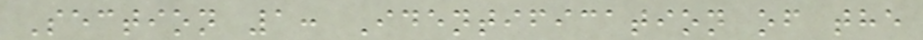Section 1: Identification of the
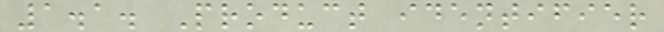1.1. Product identifier
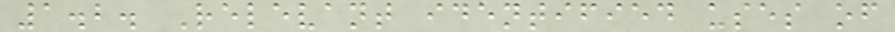1.2. Relevant identified uses of
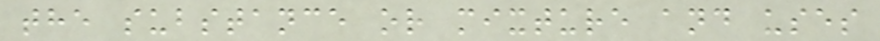the substance or mixture and uses
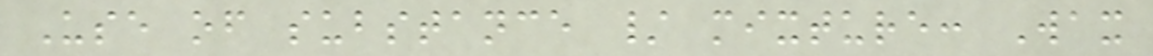Use of substance / mixture: Wax
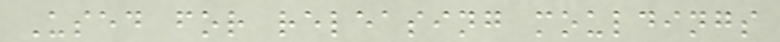Used for releasing mouldings
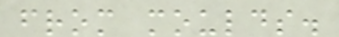from moulds.
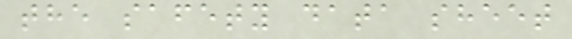the safety data sheet
